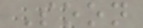Soon
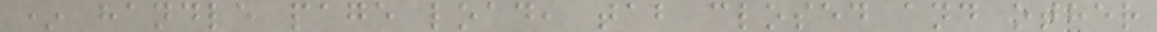* handle page load, tab closed and other
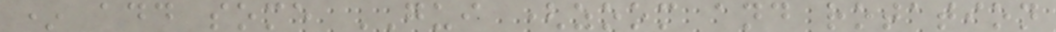* add some GUI (zoom and rotation
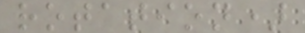rotation)
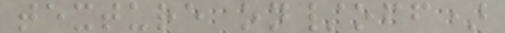texture on/off)
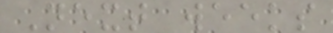Next weeks
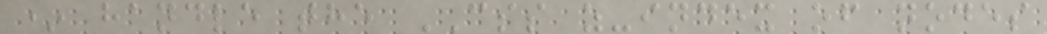* handle the CSS z-index of nodes
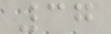37
